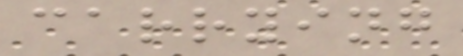carrying
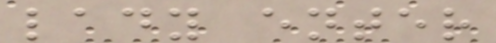lady enter
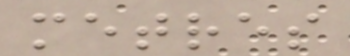metres
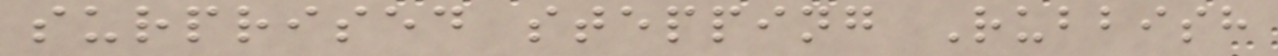surprised stepping Rubbish
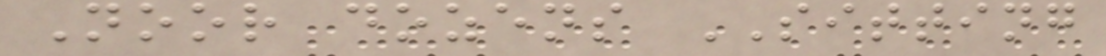Noor dozens SITTING
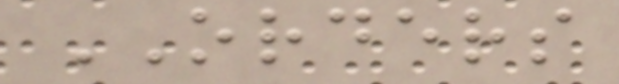ORDERS
